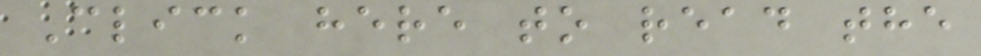Click here to read the
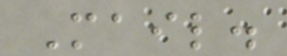Mail.
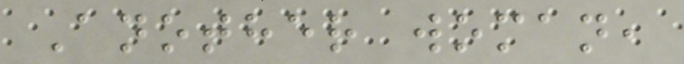Another woman,
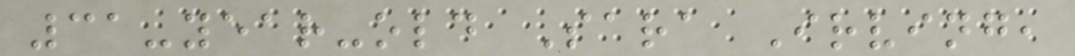31-year-old Sara Irving,
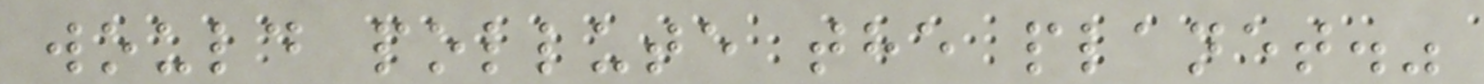would pollute the planet."
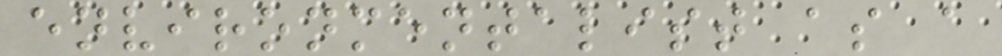environmentalist as a
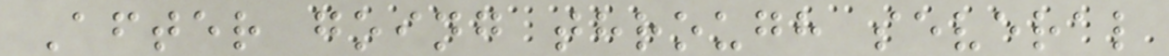After going through several
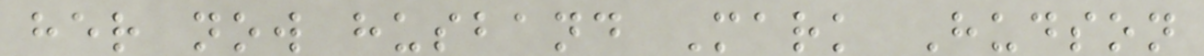her now husband Mark Hudson
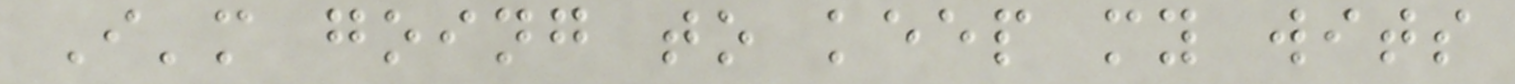I'm going to keep my wits
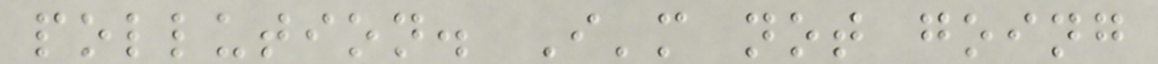pollution. I'm not going
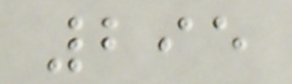295
